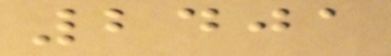2401
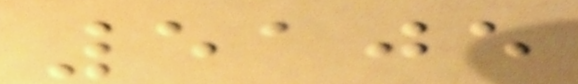5105
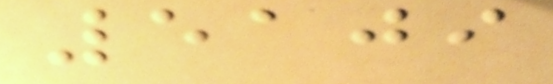5109
